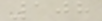108
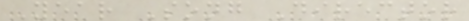Year Song Director
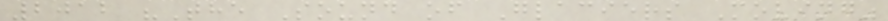2012 "The Sound of Glaciers Moving"
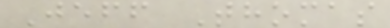Jeff Thomas
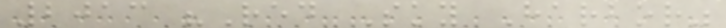2013 "Red Sky Harbor"
